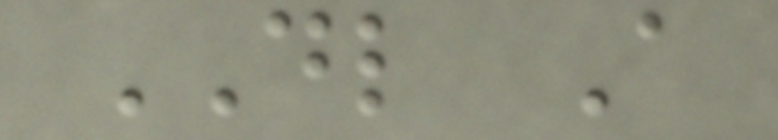DL A
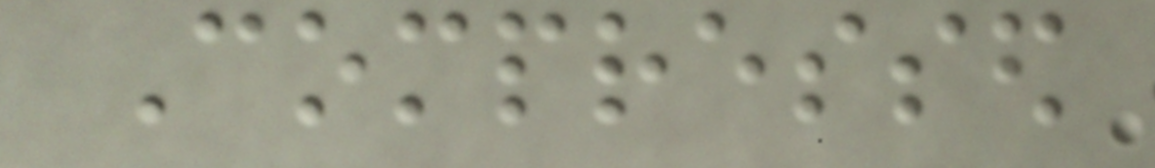Compressed
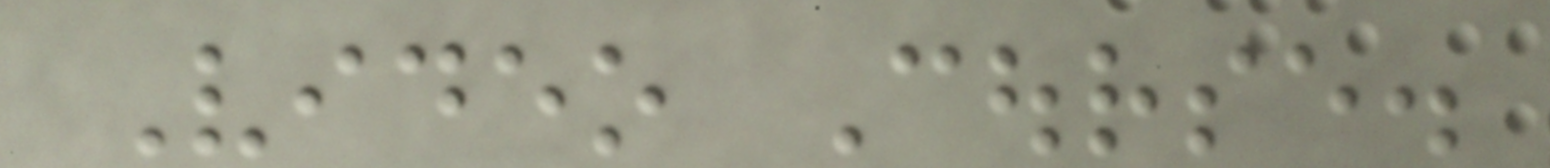Video Course.
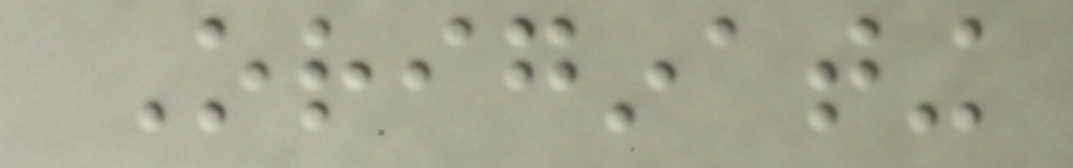Originating
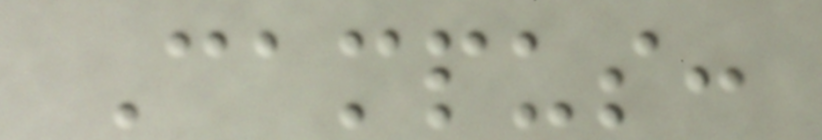Campus:
